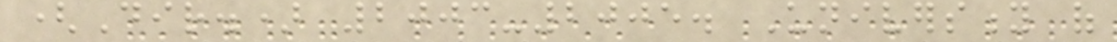(Dir.) 2003-2005. University of
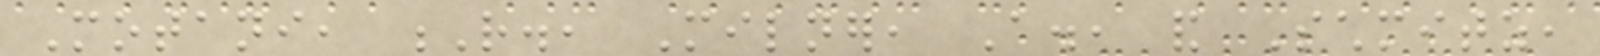Motani, R., Milner, A., and Schmitz,
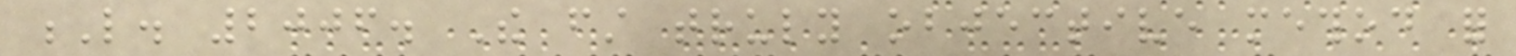L. 2006. The first truly objective method for
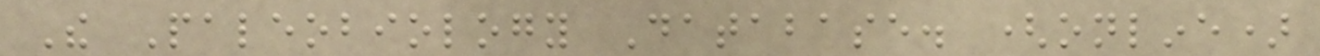The Paleobiology Database. (online)
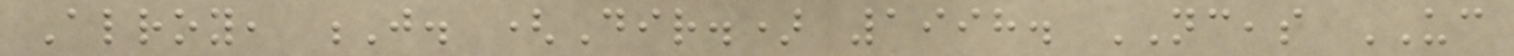Alroy, J. (Dir.) 1998. NCEAS UC
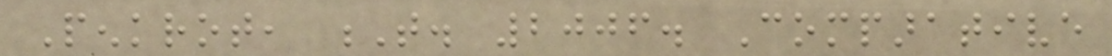Penkrot, T. 2006. Comparative
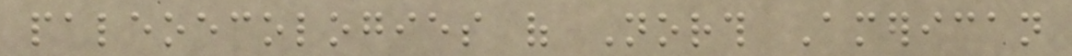paleoecologies of North American
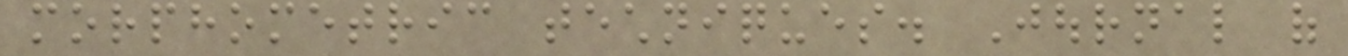morphometric techniques. Journal of
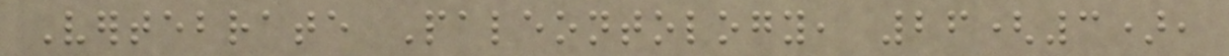Vertebrate Paleontology, 26(3),
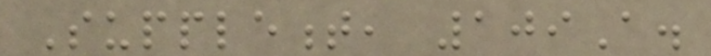Supplement, 109A.
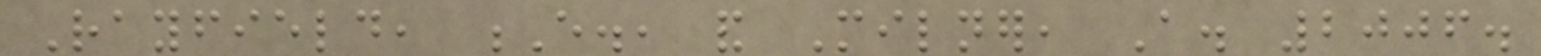Rayfield, E., and Milner, A. 2006.
